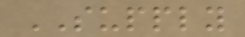SUPPLY
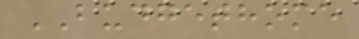BUDGETHOME
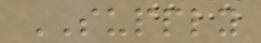SUPPLY
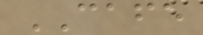CAFE
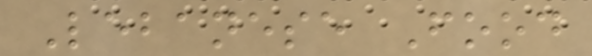Lebanese Food
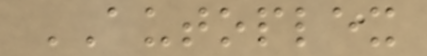AUTOPLEX
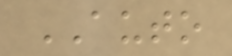AUTO
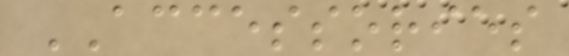ACCESSORIES
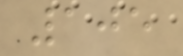105
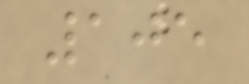105
